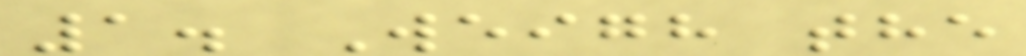1. Weigh the
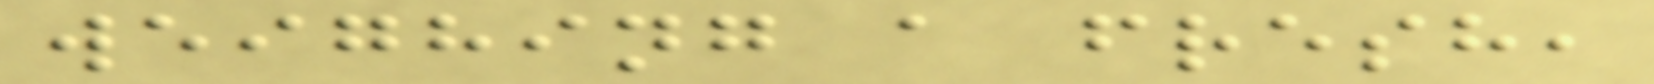weighing a fresh,
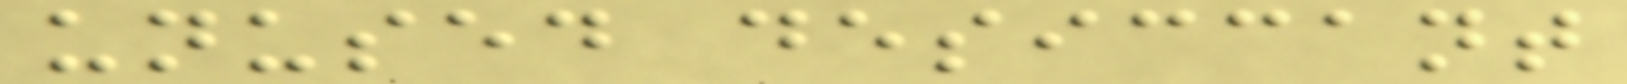unused desiccant
